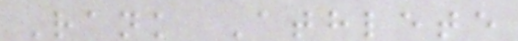Rank Athlete
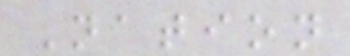Nation
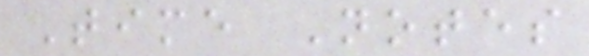Time Notes
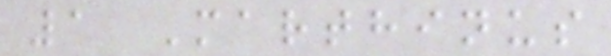1 Marthinus
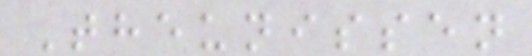Theunissen
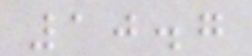10.7
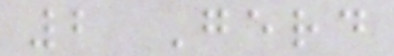2 Gerd
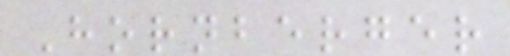Hornberger
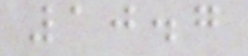10.7
